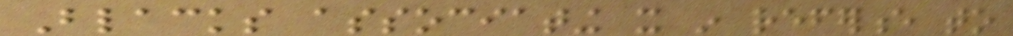Blacks associating it in reference to
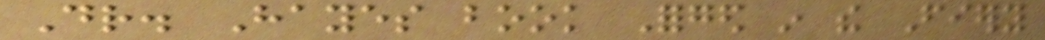Dr. Hayes book Forged in the Fiery
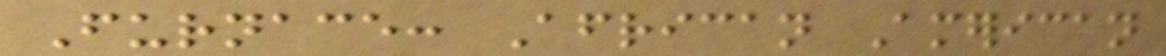Furnace: African American
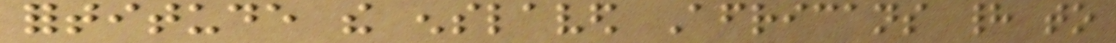fortitude the enslaved Africans had to
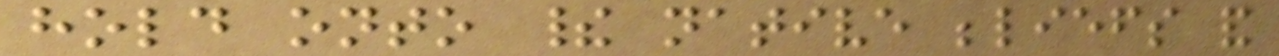hold onto their native beliefs and
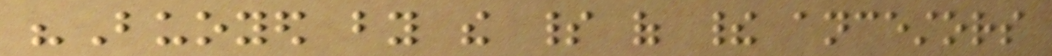"Buoyed by the spirit of their ancestors
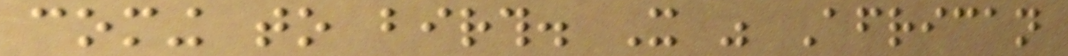coming to birth. It was African
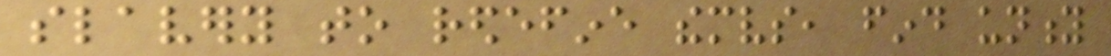slavery to redefine themselves, find unity
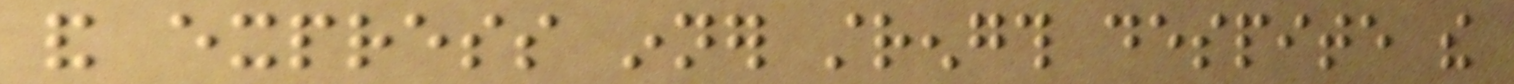and express inner strength despite the
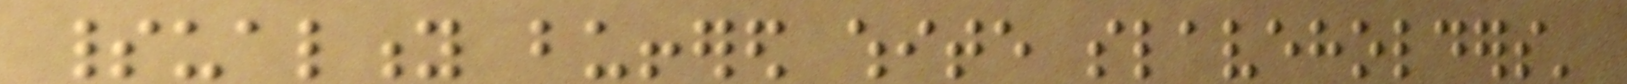spirituality buffered white slaveholders'
